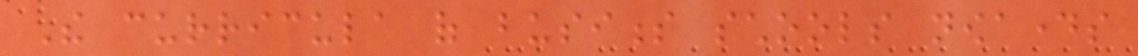The curricula of business schools nowadays
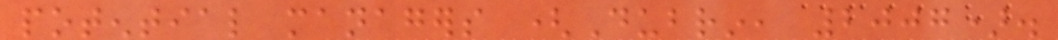potential managers (Dubrin, 2007).
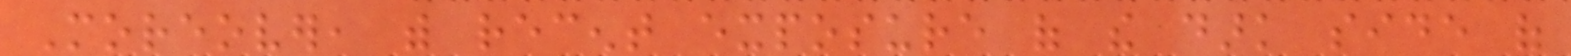Moreover, with recent exposure of the dark side of
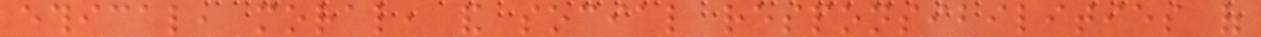ethical, moral, and social responsibilities of
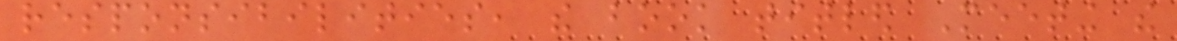responsibilities, the book titled Meeting the
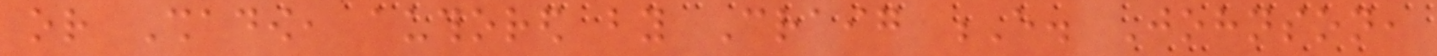or Shadow, authored by Craig E. Johnson,
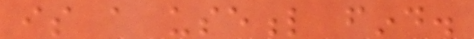is a useful find.
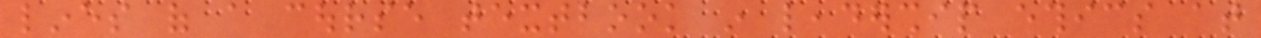lines of a course textbook in leadership ethics at
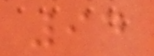94
